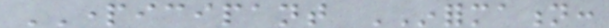PARTICIPANT INFORMATION:
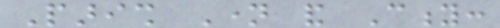Parish Name and City:
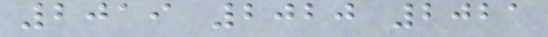2019 2020 2021
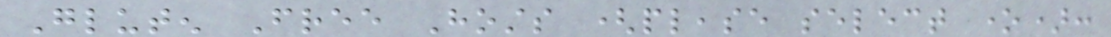Gluten Free Hosts (please select one):
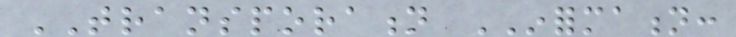TRANSPORATION INFORMATION:
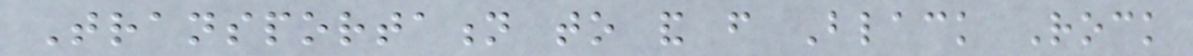Transportation to and from Black Rock
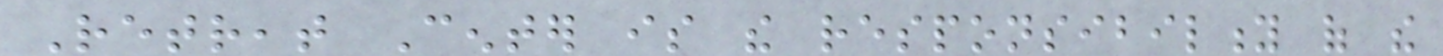Retreat Center is the responsibility of the
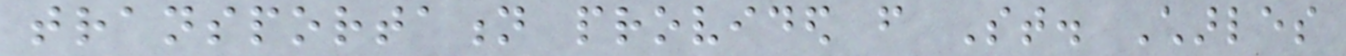transportation provided from St. Charles
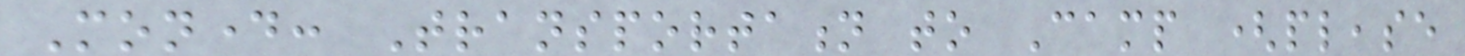Monday: Transportation to Camp (please
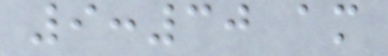9:30 am
